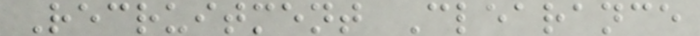Recruitment Clearance
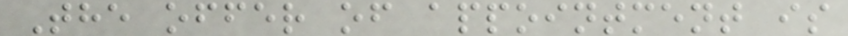The offer of appointment is
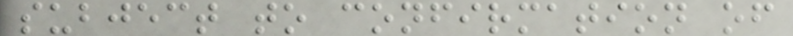subject to confirmation of
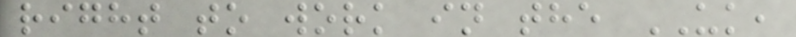right to work in the UK,
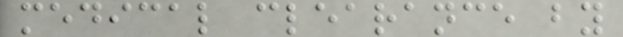medical clearance by
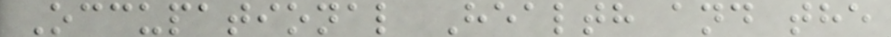Occupational Health and the
